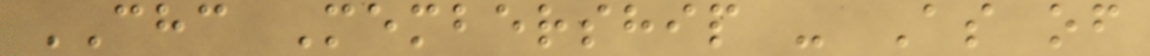CHC Membership - As of
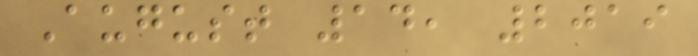August 14, 2019
